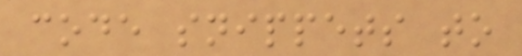code snippets to
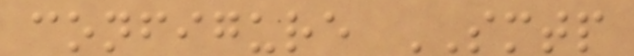configure SMTP
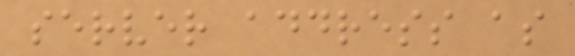server address as
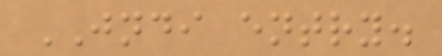JNDI entry.
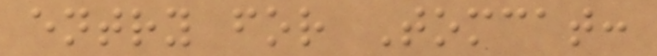entry for Tomcat:
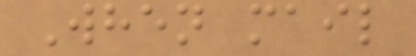When mail
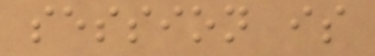session is
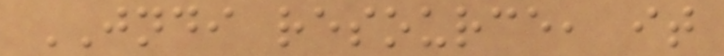JNDI resource, it
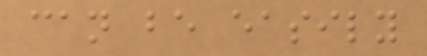can be easily
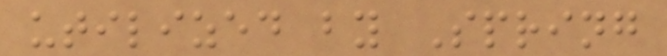utilized by Spring
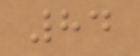84
